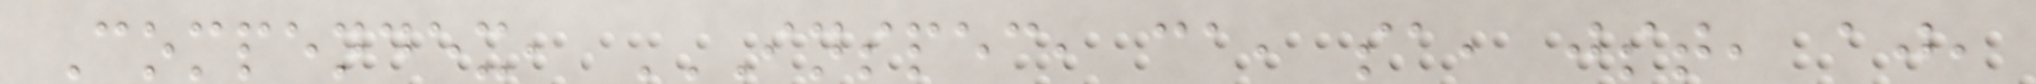Compendex, INSPEC, CA, SA, JST, AJ,
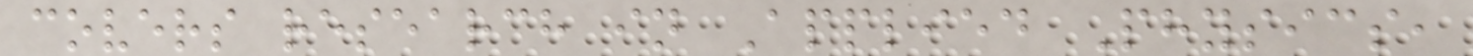covers research in Applied Physics,
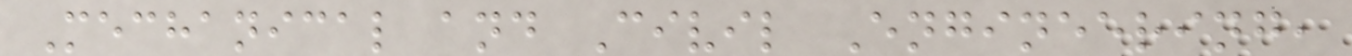Mechanical and Civil Engineering,
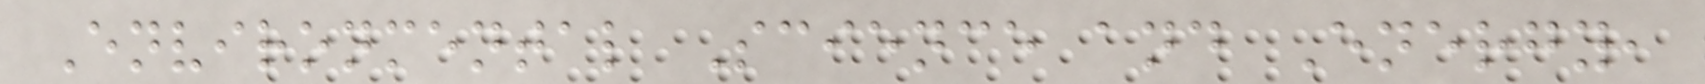Environmental Science and Energy,
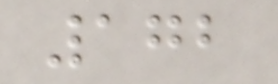172
